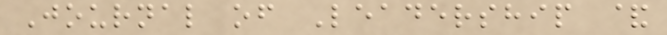Journal of Leadership &
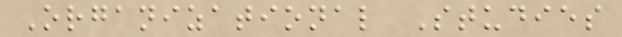Organizational Studies
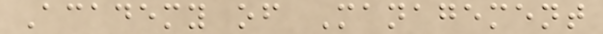Academy of Management
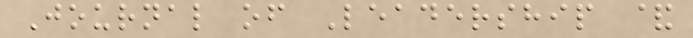Journal of Leadership &
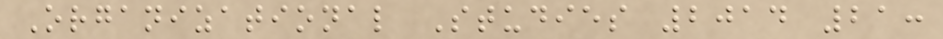Organizational Studies 2014 21:
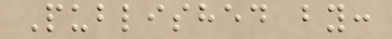Published by:
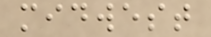midwest
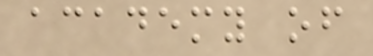academy of
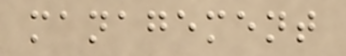management
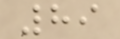89
